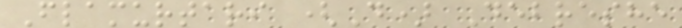Flamurtari (D) Debreshe
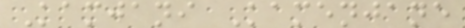Kamjani Kamenjane
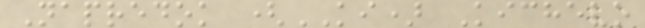Napredok (KI) Kichevo
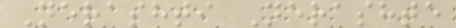Nerashti Nerashte
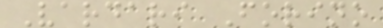Vardari Forino
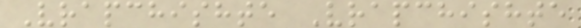Vrapchishte Vrapchishte
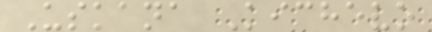Uskana Kichevo
